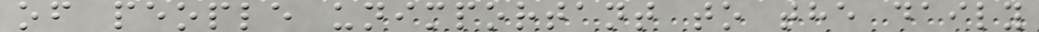of people unimportant to the daily
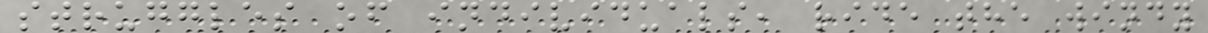struggles of individuals, ride the windy
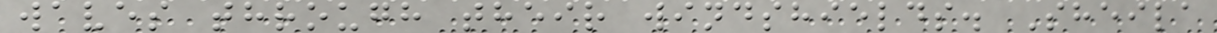waves through their windshields. Sheila
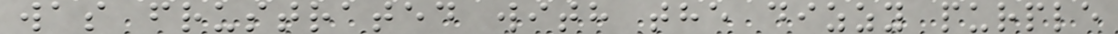was frustrated with the dizzy purple
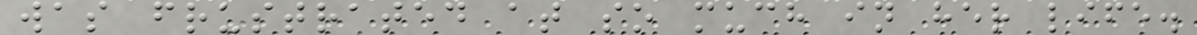was frustrated at so much in her life.
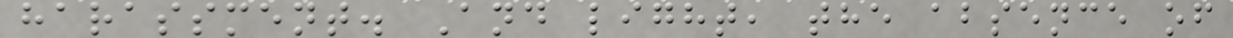harassment. And light, the absence of
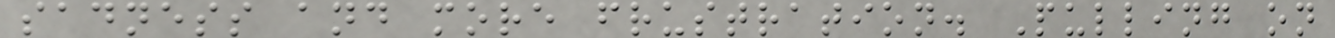sadness and more frustration. Pulling on
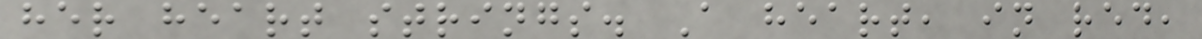her heart strings. A heart, in red,
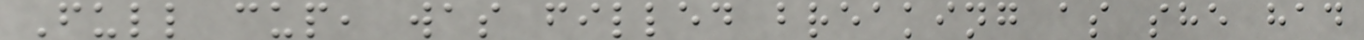Full cup, was filled breaking as she had
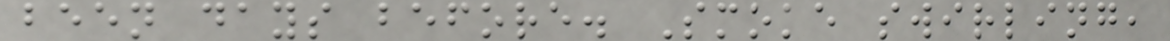been days before. Smoke swirling,
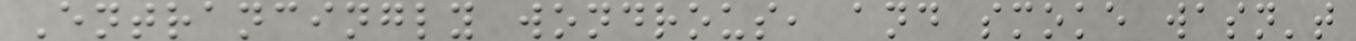Entrancingly wondrous, and smoke wasn't
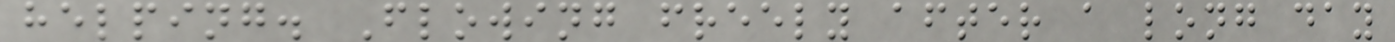helping. Flowing freely after a long day
